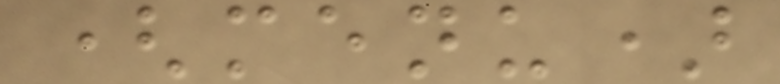(menu)
